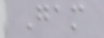Gam
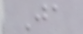Ja
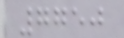7750
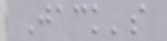Jack's
